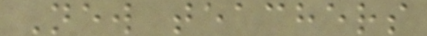New teachers
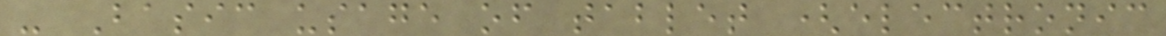- Basic usage of tablet (electronic
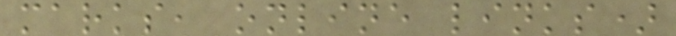marks, online links)
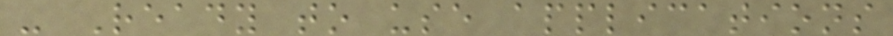- Ready to use applications
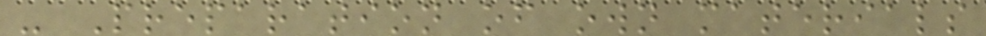- Preparation of own materials
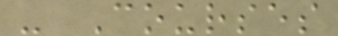- Courses
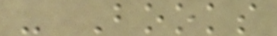- Books
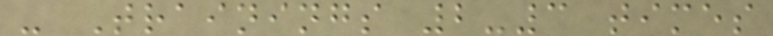- Trainings 2-3 times
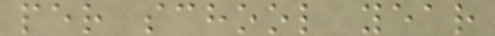per school year
